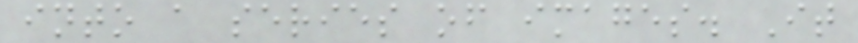into a series of images. It
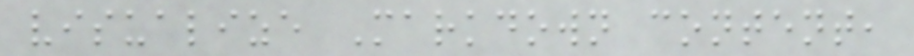visualize Markdown content,
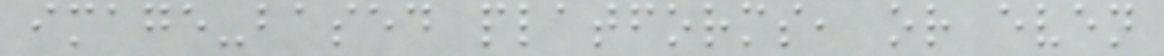image-based platforms, or even
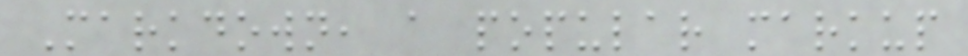Markdown, a popular markup
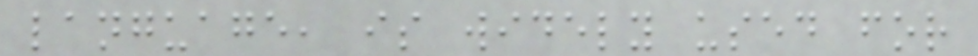language, is widely used for
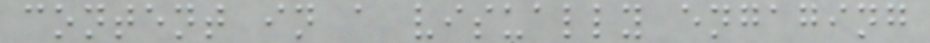content in a visually engaging
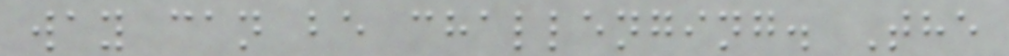way can be challenging. The
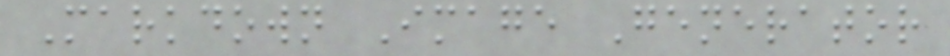Markdown Image Generator
